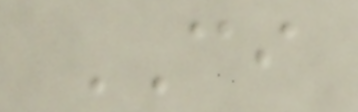CI
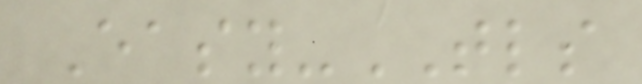Easy-TLS
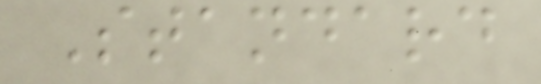Standard
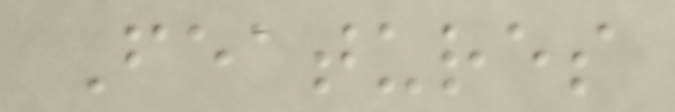Features
